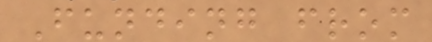Funding from
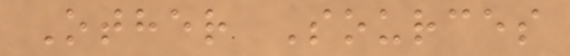Other Sources
